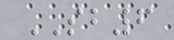SB6
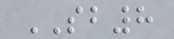SB8
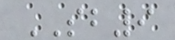SB9
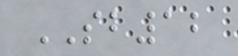SB12
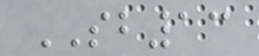SB13
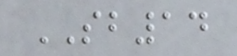SB14
